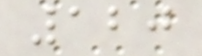120
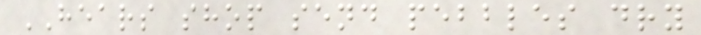HEARS shop send pebbles dry
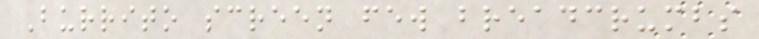Burrito screen few breadcrumbs
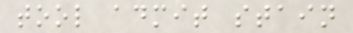tool admit stain
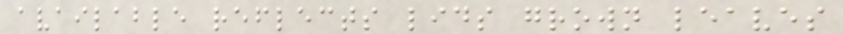available reflects lids grown leaves
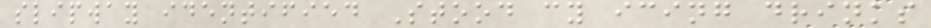slipway identified Stood cy icing drinks
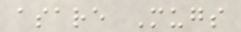asare Mugs
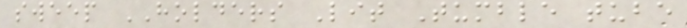sweep HOLDERS Lit Tumble tube
